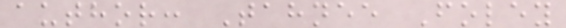author: Tahnee Foley
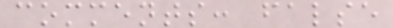comments: false
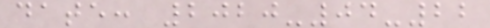date: 2020-04-22
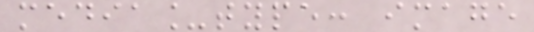media_type: image
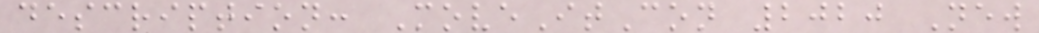description: MoveItCon 2020 New
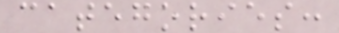categories:
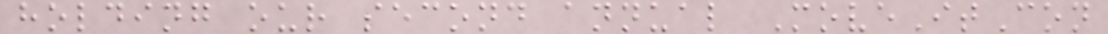holding our second annual MoveItCon
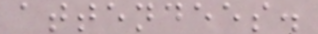attendees.
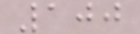100
